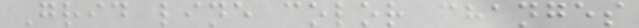Grid line color changes
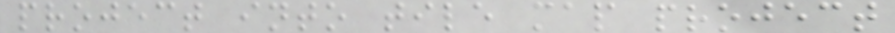project into tile map project
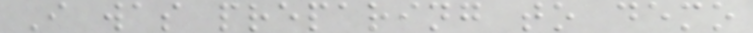I was preparing to demo
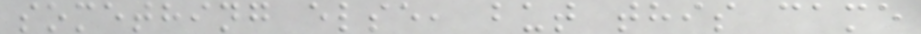something else, but this came
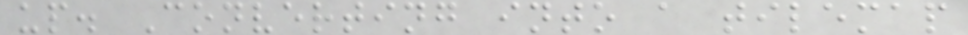up. Converting into a tilemap
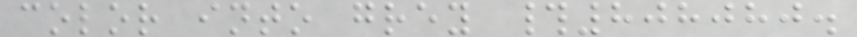color into grey #808080.
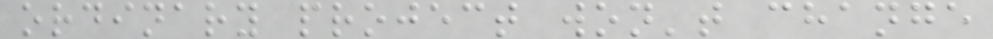ordinary project won't change
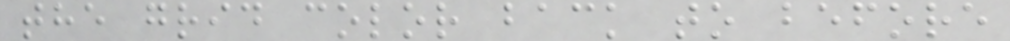the grid color back to before
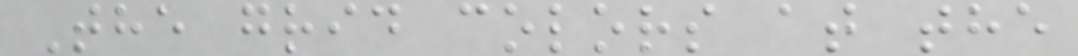The grid colors at the
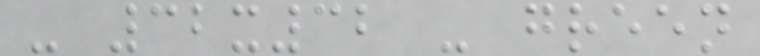- 32x32 - green
